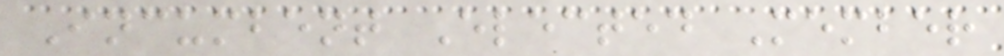Incumbent Elected Member
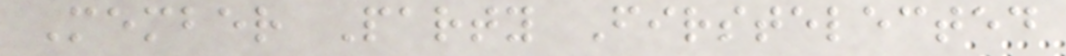Member Party Firstelected
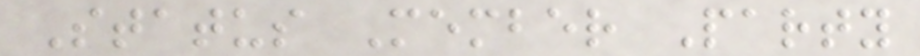Status Member Party
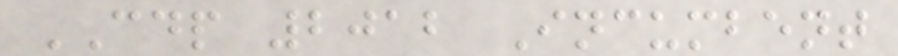CDP 2012 Incumbent
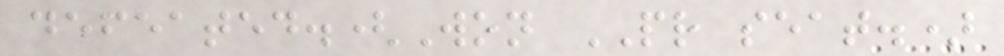defeated.(Won PR seat.)
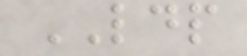LDP
